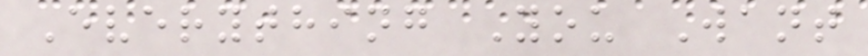Everything You Want
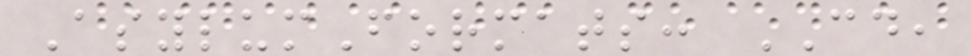AsylumFormats: CD,
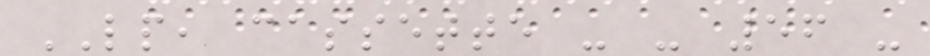LP, cassette - - 56 -
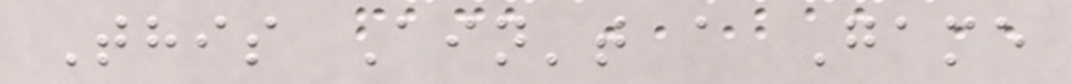This Ain't a Game
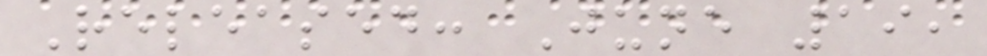Released: June 19,
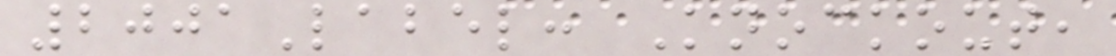2001Label: Knockout,
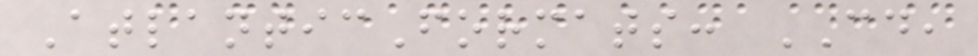AtlanticFormats: CD,
